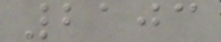2103
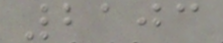2103
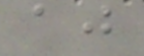aj
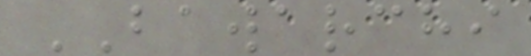BAWARCHI
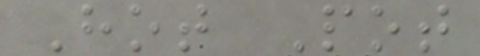Hot Pot
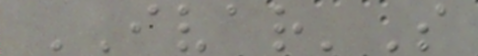IVAR'S
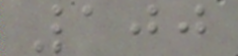100
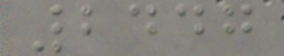2447
